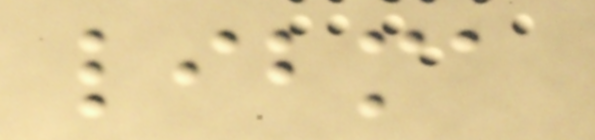libma
